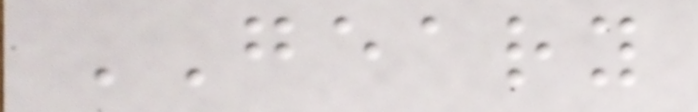GEARY
